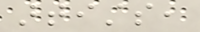artists,
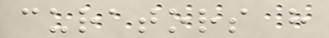curators have
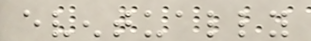eventually
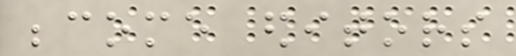become editors
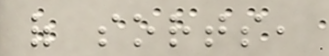of sorts,
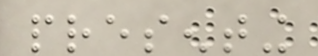presenting
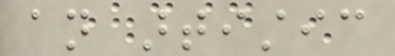an artistic
